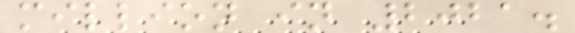million in 2021.
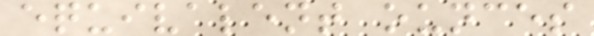equivalent ounces
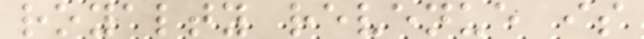royalty revenue is
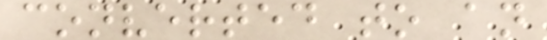converted to an
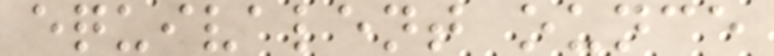equivalent ounce
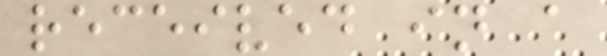received in a
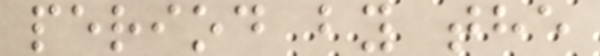period by the
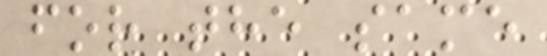for the same
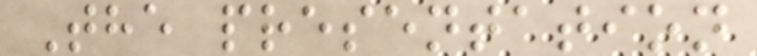The presentation
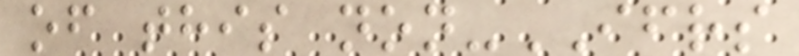of this non-IFRS
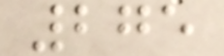275
